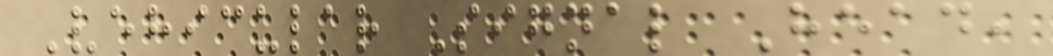Vehicular Signal Head,
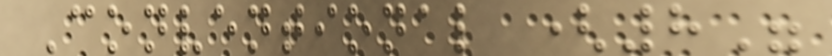Conventional (8"
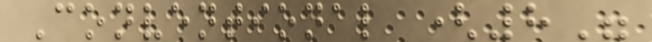Conventional (8"
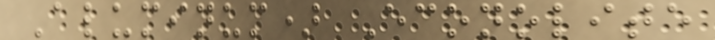Aluminum) Econolite
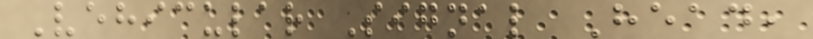Vehicular Signal Head,
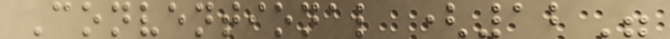Conventional (12"
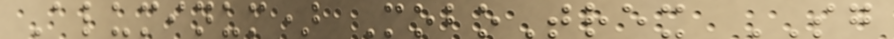Aluminum) MoboTrex SG
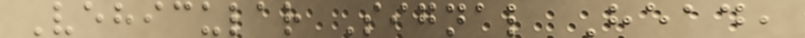Vehicular Signal Head,
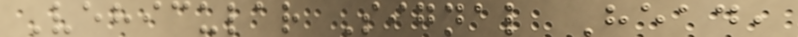Vehicular Signal Head,
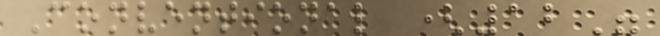Conventional (12"
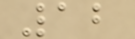12
